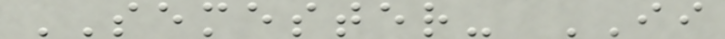SEMESTER- II
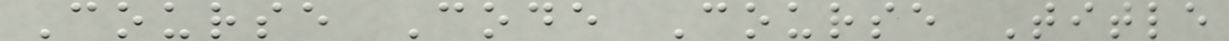Course Code Course Title
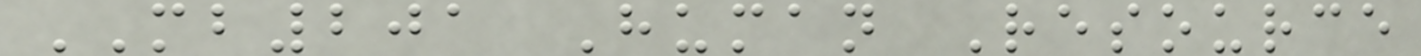MB201 Human Resource
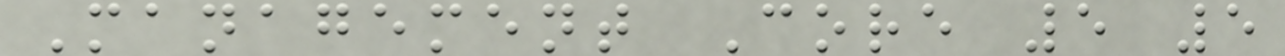Management Core 5 5
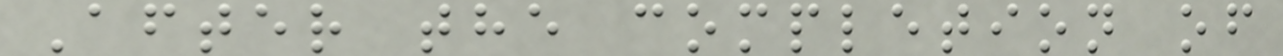After the completion of
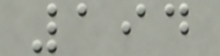194
